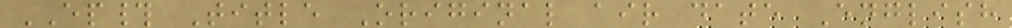EP# Title Original air date English
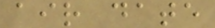air date
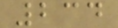234
